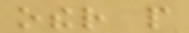other people
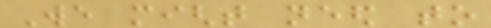We might need to
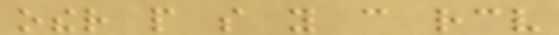other people so you can receive
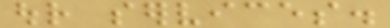our services.
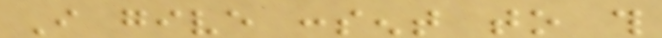I give consent to this
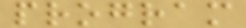program
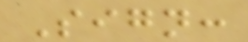Sign:
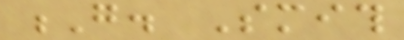G. Smith
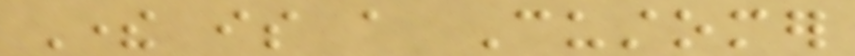There is a Customer
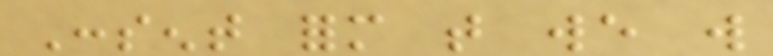Consent form that we will
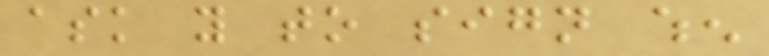ask you to sign when
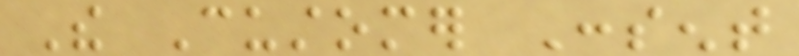The Customer Consent
